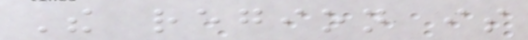The region is
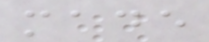made
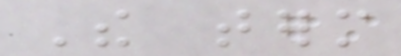The term
